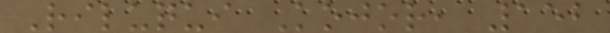Riluqui Kojor, 152
